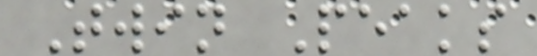Twin Peaks
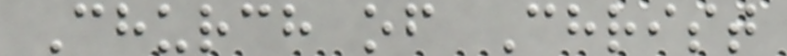Church of Christ
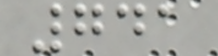741
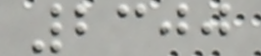2300
